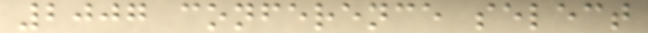2007 conference select
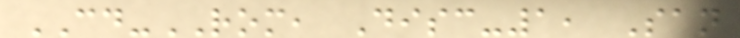CD-ROM, Disc-1, San
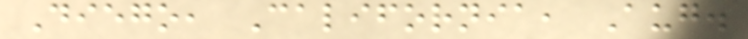Diego, California, Aug.
